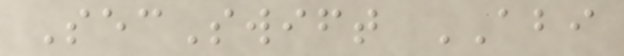SecSwift ABI
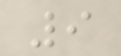9
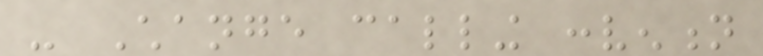- Change calling convention
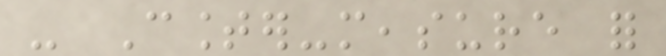- Counter-measure for
